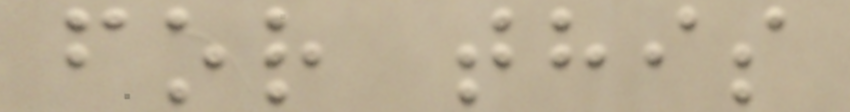for this
